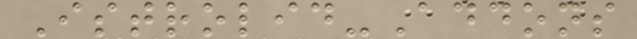Istrolid-Addons
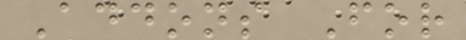Addons For
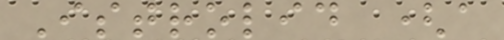Istrolid (a
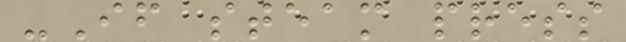-If steam press
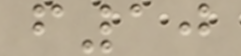f10
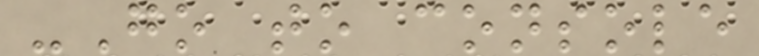-Go to console
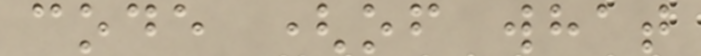code (of what
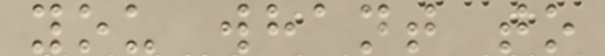you whant to
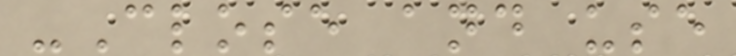-Close and use
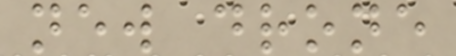new drone
